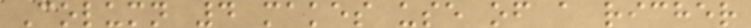Column 4 makes use of a richer
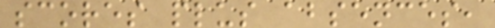scores plus absences,
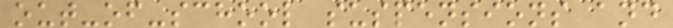out-of-school suspensions and
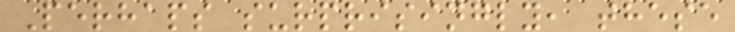Perhaps surprisingly, these
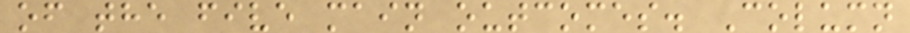of the five main outcomes. Column
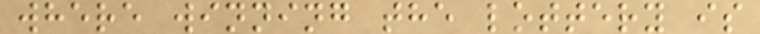where winning the lottery is
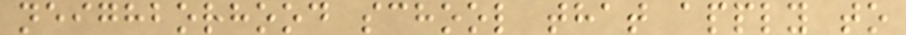neighborhood school that apply to
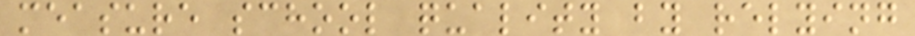measure school quality by relying
